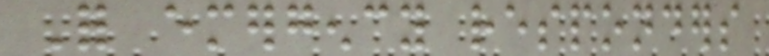For emergency responders
